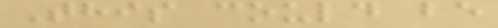This could be
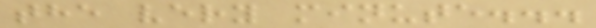the very minute...
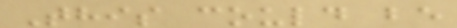This could be
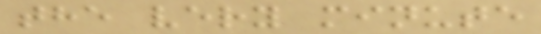the very minute
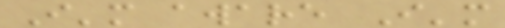I'm aware I'm
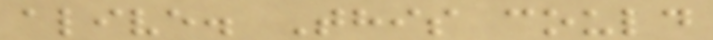alive. This could
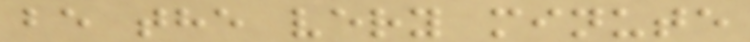be the very minute
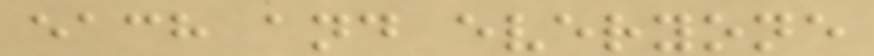each and everyone
